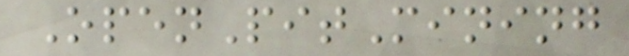OpenPitMining
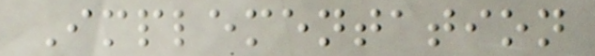Implementation
